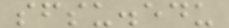sfsu.edu
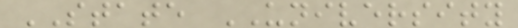STATE UNIVERSITY
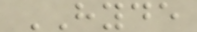HYDE
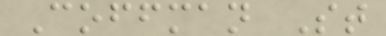Coffman St
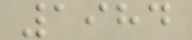1984
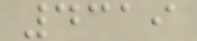4319
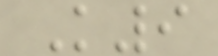K9
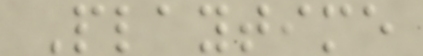Playtime
